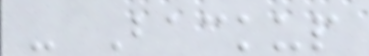- Backup
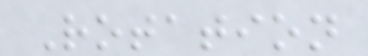Rotation
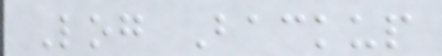Log Backup
